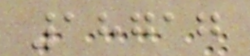18717
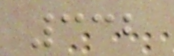332
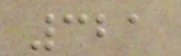321
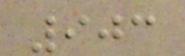903
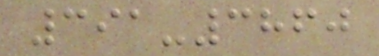391-3860
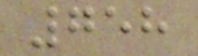758
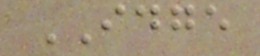IDGE
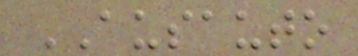AUSAUTO
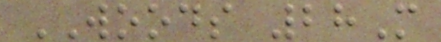WOODS 28M
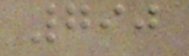790
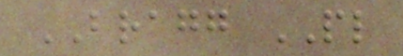BRAGG PL
